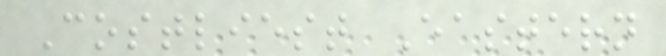Costliest Eastern
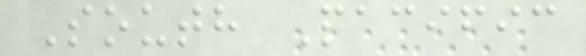South Pacific
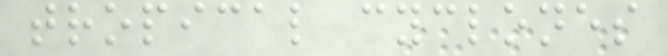tropical cyclones
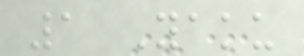1 Yaku
